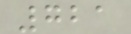721
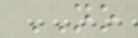NO
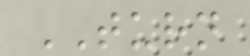TURN
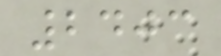2403
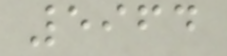5964
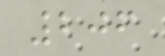206
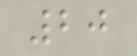20
